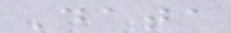Data
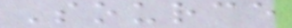Source
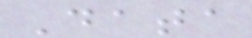Data
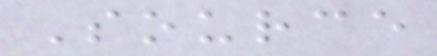Source
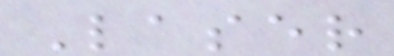Laser
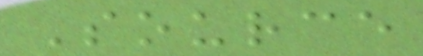Source
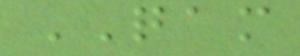QAM
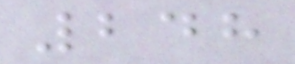248
